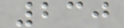230
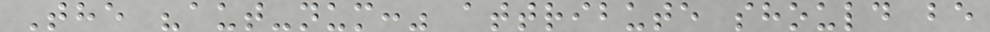The "aut-num:" attribute should be
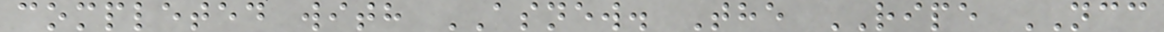completed with ASNEW. The RIPE NCC
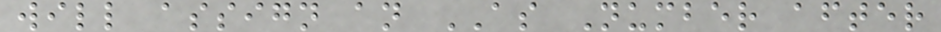will assign an AS Number after
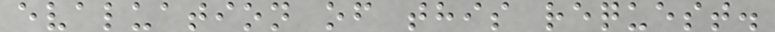evaluation of this request.
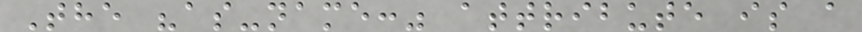The "as-name:" attribute is a
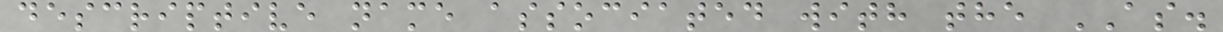descriptive name associated with the AS.
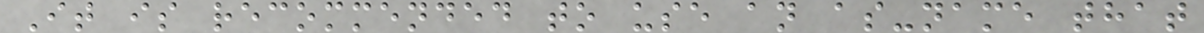It is recommended to use an as-name that
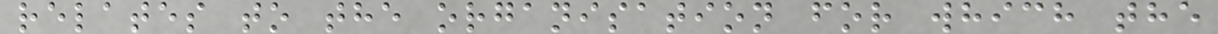relates to the organisation for which the
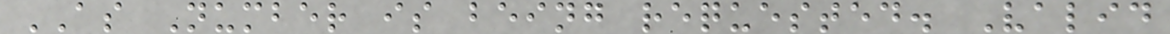AS Number is being requested. Valid
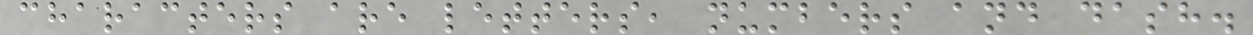characters are letters, numbers and dash.
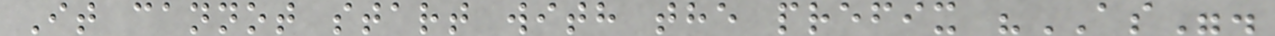It cannot start with the prefix "AS".
